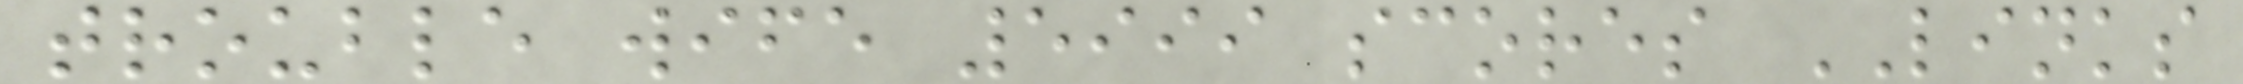trouble wife 5999 scores LINKS
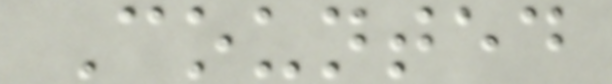Counted
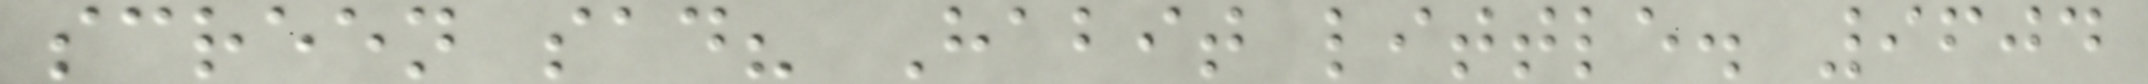screen sad? Habit little. 9604
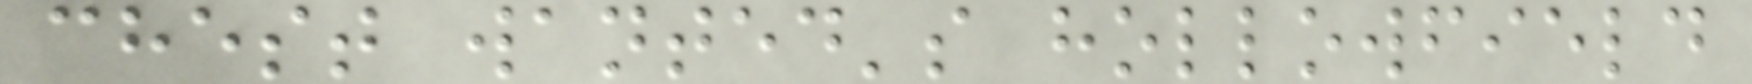chest wanted's hollowfield
